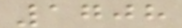1708
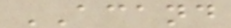ACAND
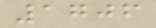1706
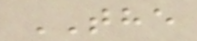THE
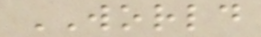WORLD
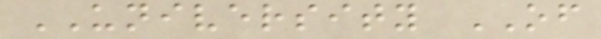UNIVERSITY OF
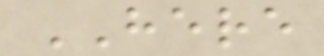HERE
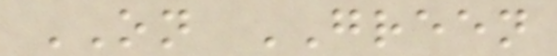ON GREEN
